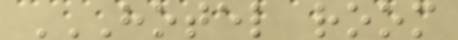HOTEL ROOM
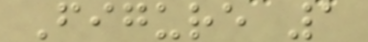Figure 1
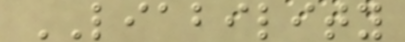LIABILITY
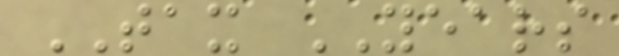TAX YEARS
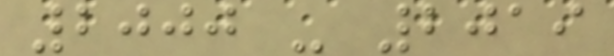2000 - 2019
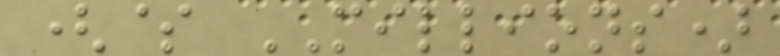($ MILLIONS)
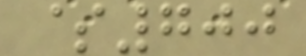$700
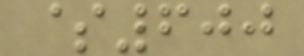$600
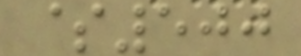$500
